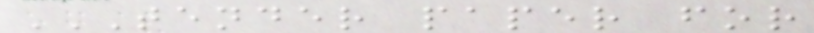TENDER PAPER FOR
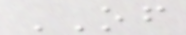OF
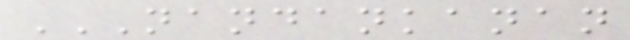NANDANKANAN
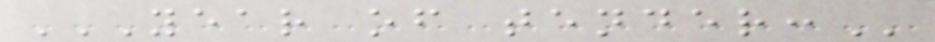YEAR OF TENDER:
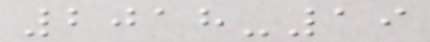2018-19
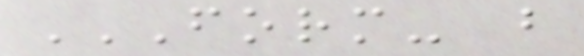FORM- B
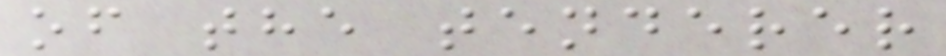of the tenderer
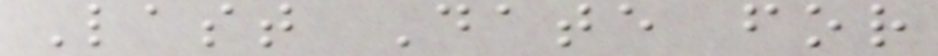Last Date for
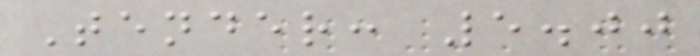Tender: 5.00
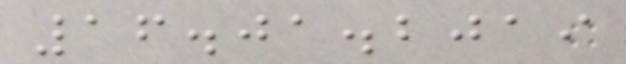16.01.2019
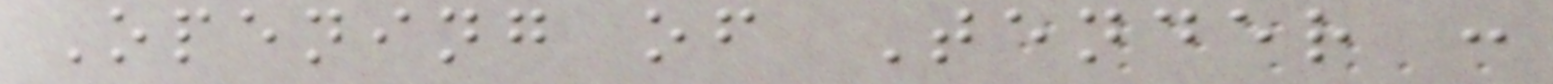Opening of Tender :
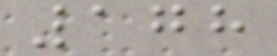178
